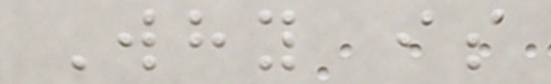Why is
